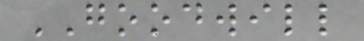GOODWILL
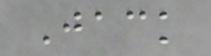Jack
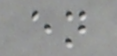en
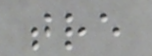tre
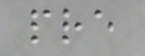pre
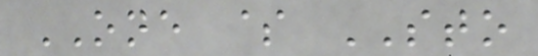ONE $ STO
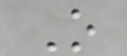O
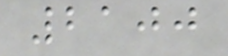2100
